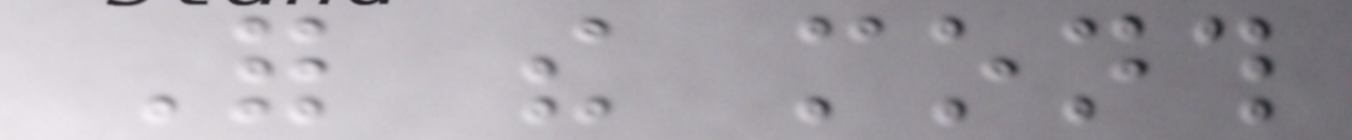For the month
